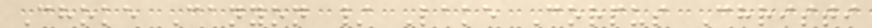Choke Canyon / Lake Corpus Christi
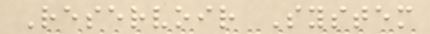Reservoir System
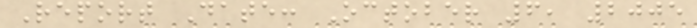Report Date: October 6, 2005
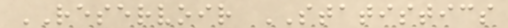RESERVOIR STATISTICS
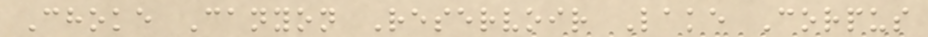Choke Canyon Reservoir Lake Corpus
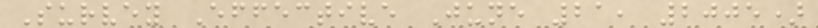Survey Effective June 21, 2005)
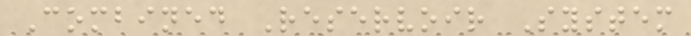Combined Reservoir System
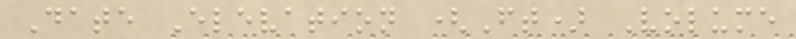Date Elevation (Ft) Volume
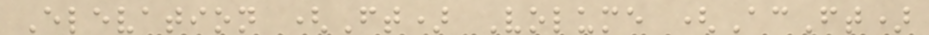Elevation (Ft) Volume (AcFt)
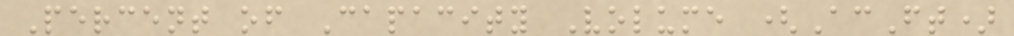Percent of Capacity Volume (AcFt)
